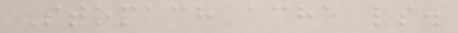Stomach ache vs.
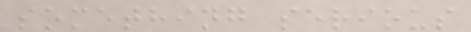something serious
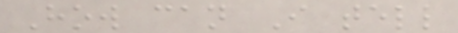How can I tell
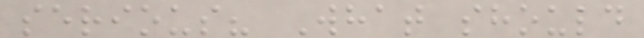serious? What should
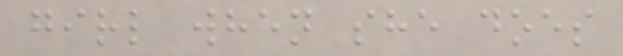girl when she does
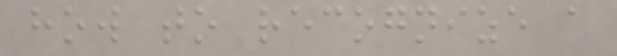how to recognize a
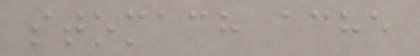stomach ache
